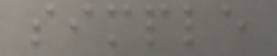simple
